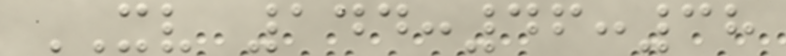XV 144:46:38
